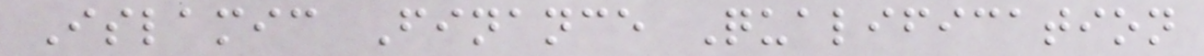Islamic Finance Qualification
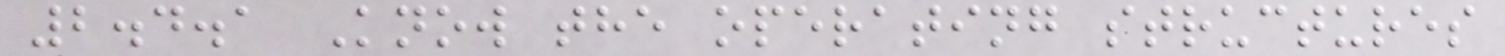2.4.1 Know the operating structures
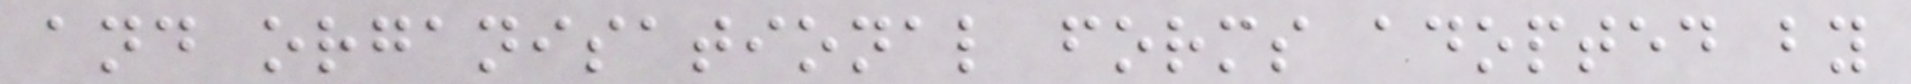and organisational forms adopted by
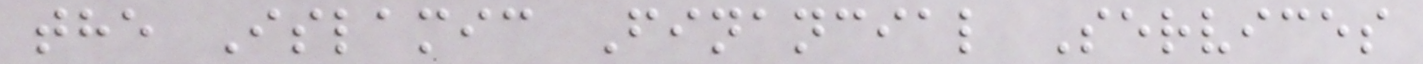the Islamic Financial Services
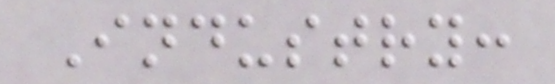Industry:
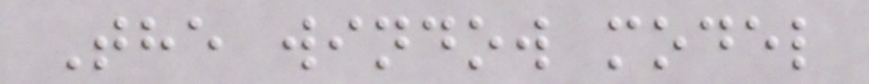The window model
